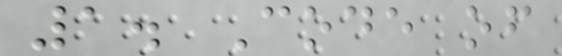1. Code of
